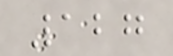127
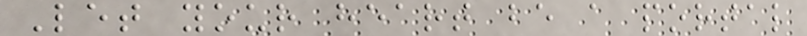Let your heart be a portal
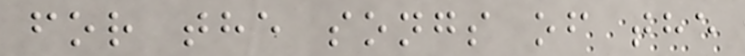for the songs of the
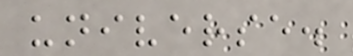universe.
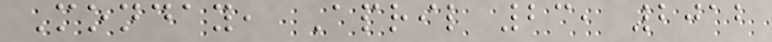Monday, April 23, 2012
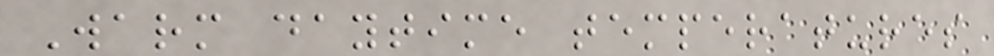Warm daytime temperatures
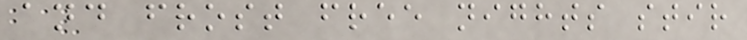and frost free nights stir
